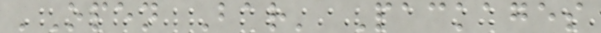'Open Bar' Packages
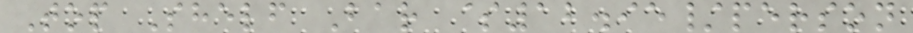Top Shelf Bar $12.95/person
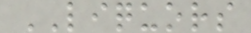LIQUORS
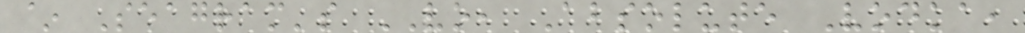~ Seagram's VO, Absolute Vodka,
